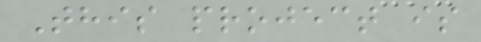This project is
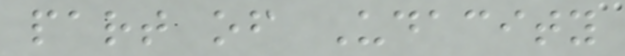part of Udacity
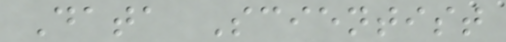Data Scientist
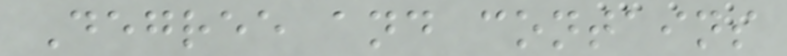Degree and contains
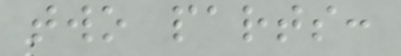two parts:
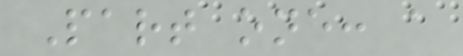Part one: a
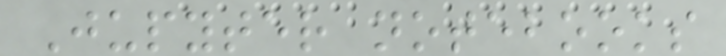Jupyter notebooks
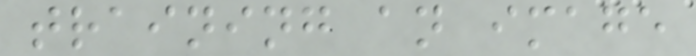training an image
